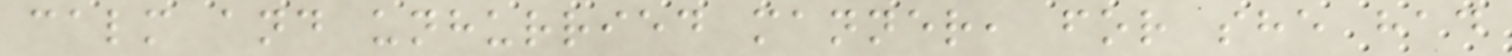calm and unhurried manner, for she had
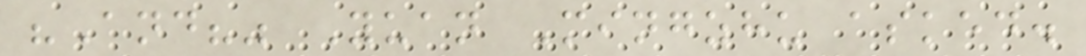"And?" Yuan Mingzhu asked.
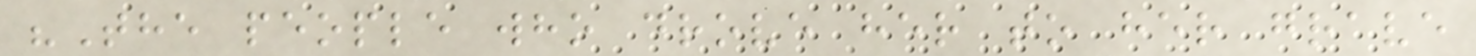"The people who drove her to her grave
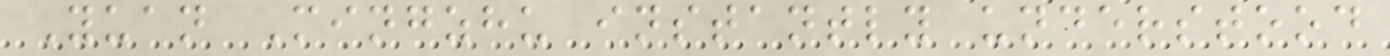Yuan Mingzhu instantly understood
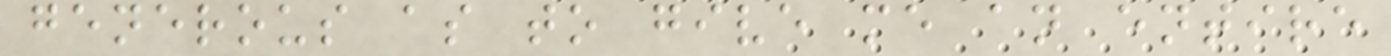generous as to give me an entire
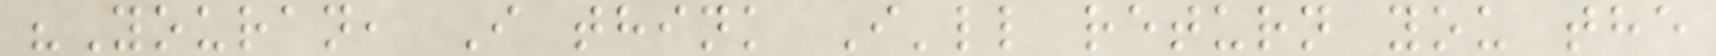"Youran, I think I'll return you the
